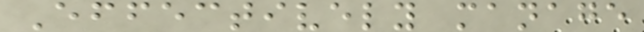Effectively manage
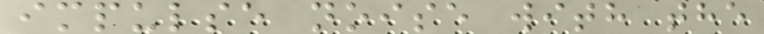impulse noise with the
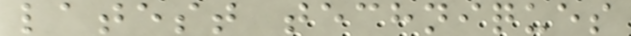latest techniques
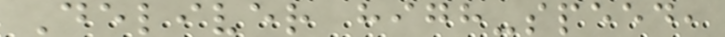Deliver high-speed,
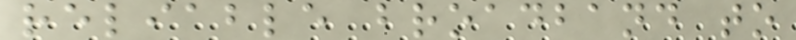reliable broadband to
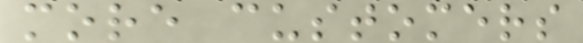more customers
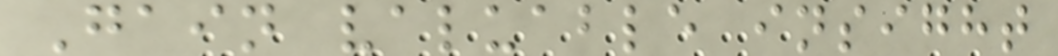Gain valuable insight
